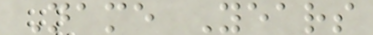Name Years
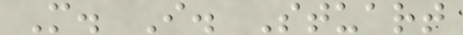M. I. Stuart
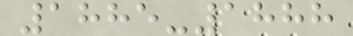1885-1888
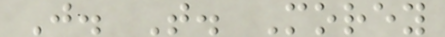J. T. Morey
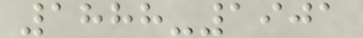1888-1901
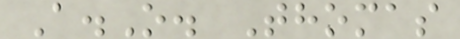A.O. Thomas
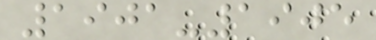1901-1905
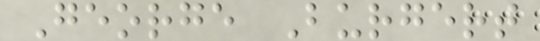George Burgert
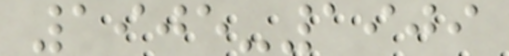1905-1909
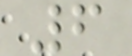6
